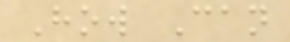How Can
